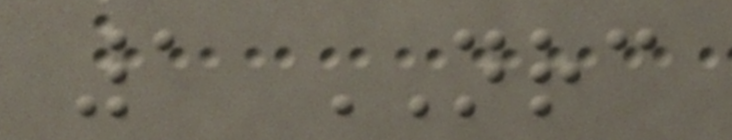1 NRC
